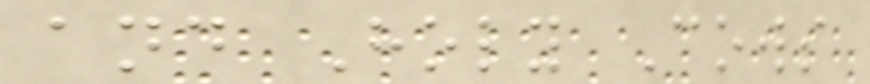and Holy Cows
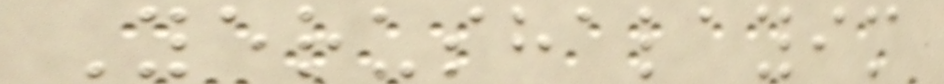Yerushalayim
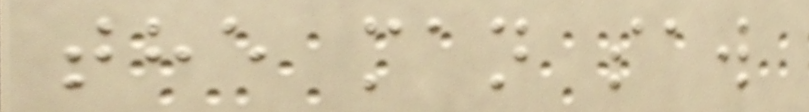the man saw
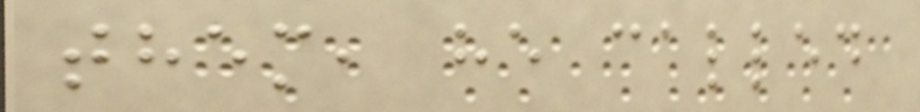them, he called
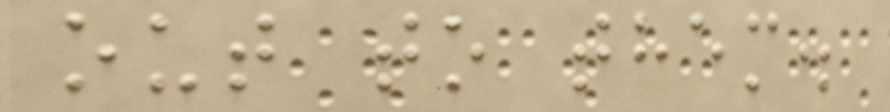out to them.
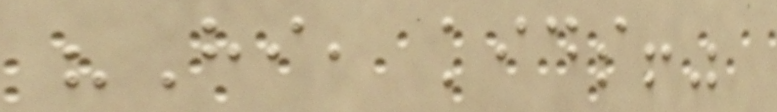"Hi, kids!"
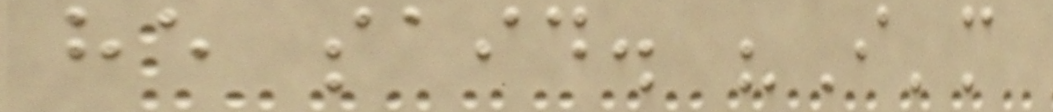he said. "I'm
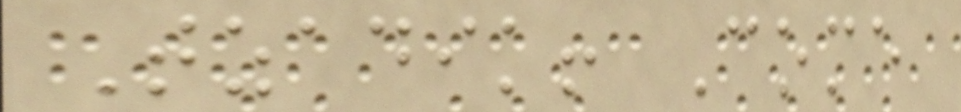Tzadik! Come
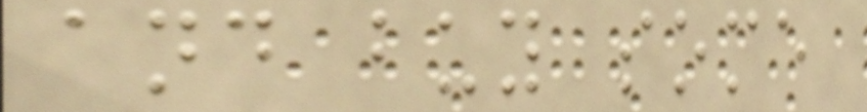and buy some
